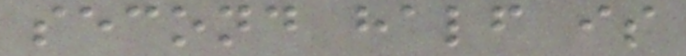second half is
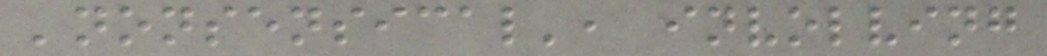'nonsensical', involving
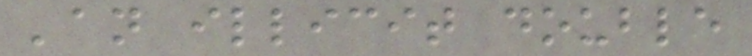'an illicit double
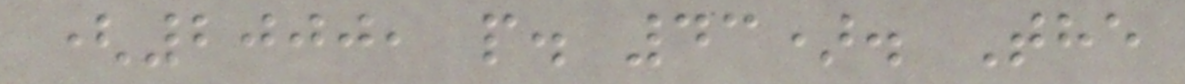(2000, p. 43). The
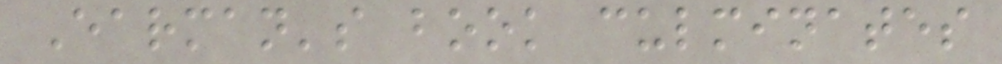Earman's book culminates
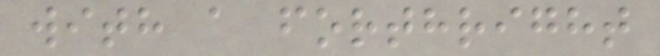with a forthright
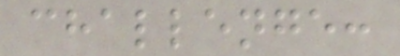challenge:
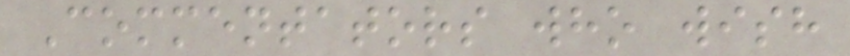Commentators who wish
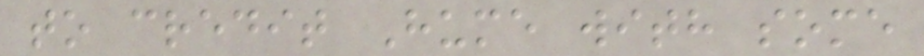to credit Hume with some
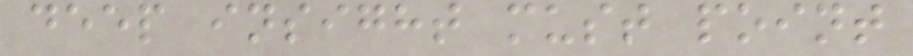deep insight must point
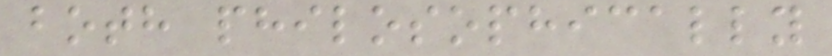both philosophically
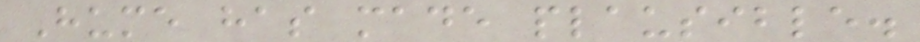Hume has made plausible.
